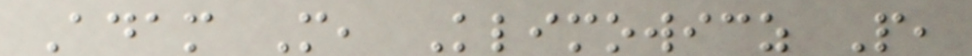Adam M, Klimowicz P,
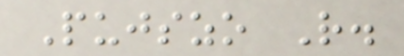Pujszo R.
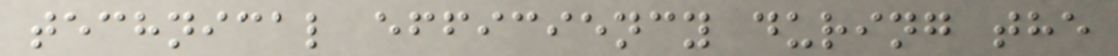technical efficiency during the
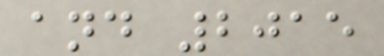and 2015
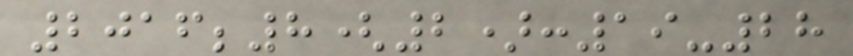2016;8(2):19-28
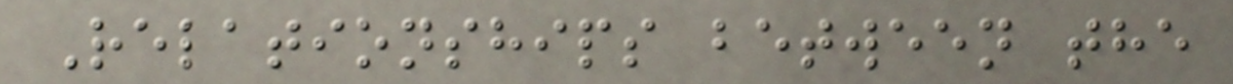Relationships between the
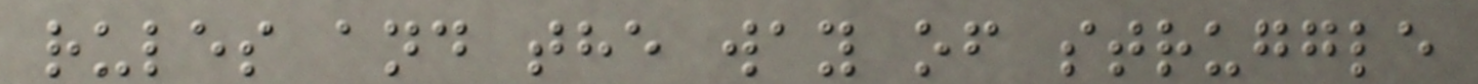rules and the way of struggle
